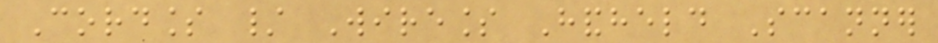Cordless / Wireless Handheld Scanner
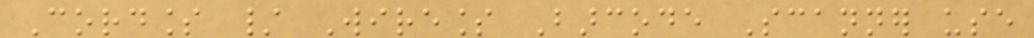Cordless / Wireless Barcode Scanner use
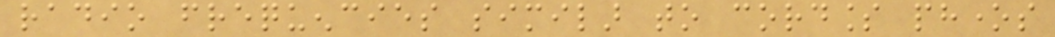radio frequencies similar to cordless phones
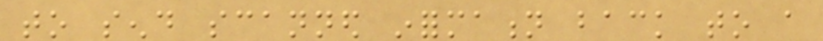to send scanned information back to a
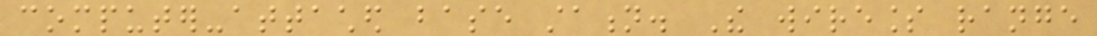computer-attached base station. The wireless range
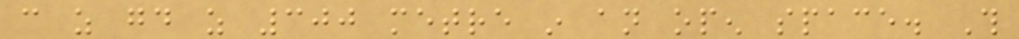can as good as 300 metre in an open space. This
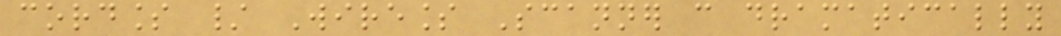cordless / Wireless Scanner can dramatically
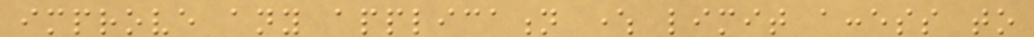improve any application where limit access to
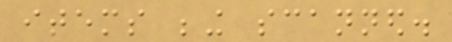items being scanned.
